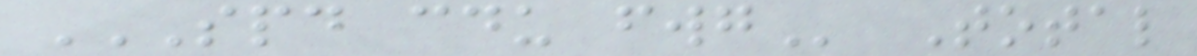SPD CDU FWG Total
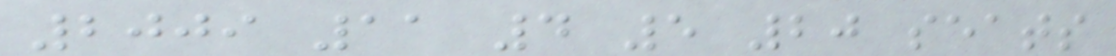2009 11 4 5 20 seats
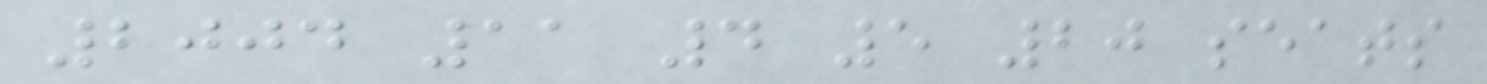2004 11 4 5 20 seats
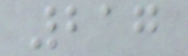217
